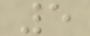5
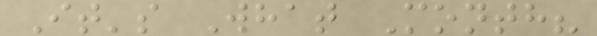It's What Month?
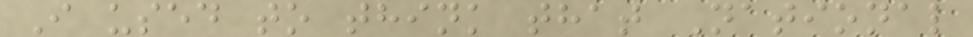I used to think that National
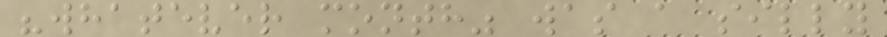"whatever month" was a silly
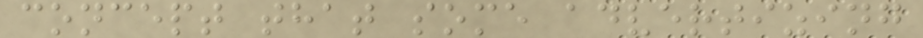concept that some advertizing
